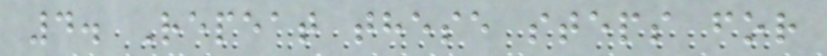4. Repeat these steps for
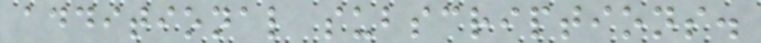additional subscriptions.
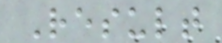Result
